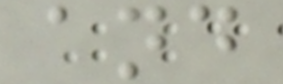and
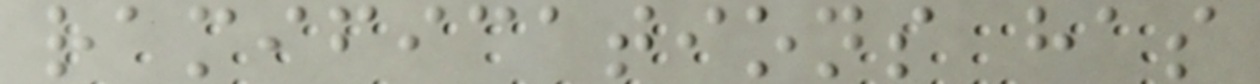ramifications has
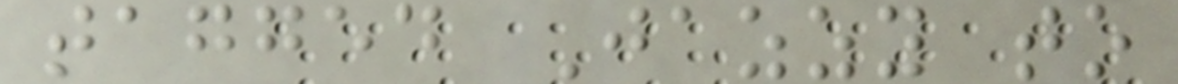tagged Jazzy to
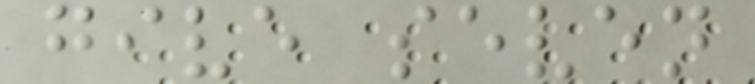give seven
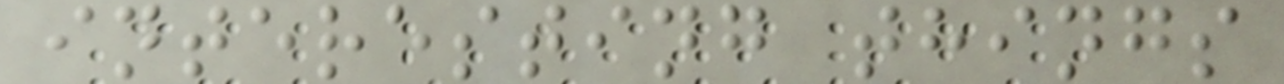interesting things
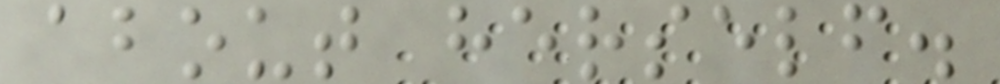about herself.
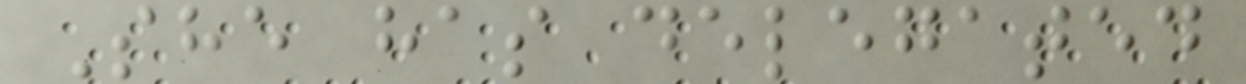She has delegated
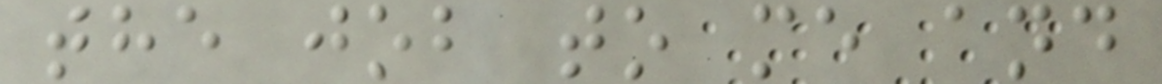the job to me and
